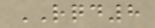RQD8
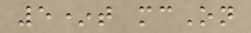5*t mcOn
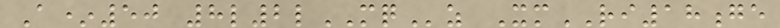A*50 8l2lMQz XmRI18ge
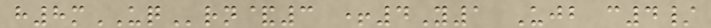h8mUQrn&3 +4Y1 Ujb c4/
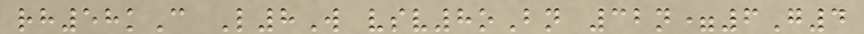rh58kC L8W vsv8oBn 32n=6G4
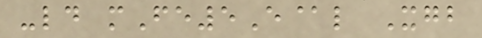-ld mFe5E@l Xgb
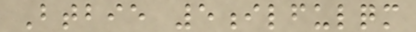Btbie 5ilfulqm
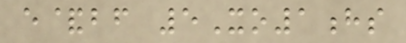e&bf 5Xo1hs
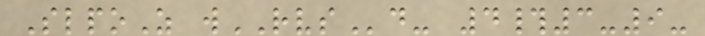SlpoZ wRVSd- 4#3-9-
